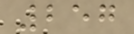257
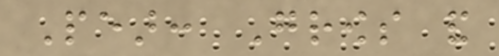Pear: Grows and
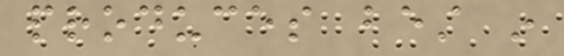produces best in
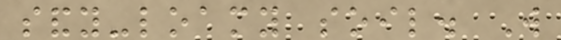sandy-loamy soil. Will
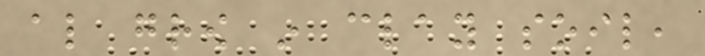also grow in clay soil,
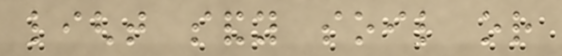light sandy soil or
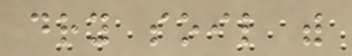dry soil with
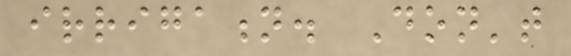irrigation. Don't
